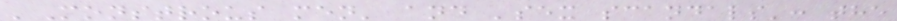'Monstrous men' and 'sex scandals': the
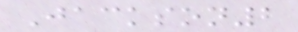Jackson2
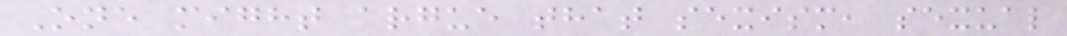One might argue that sexism, sexual
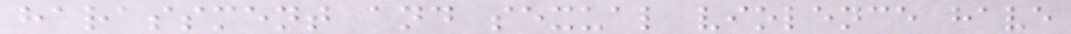harassment and sexual violence have
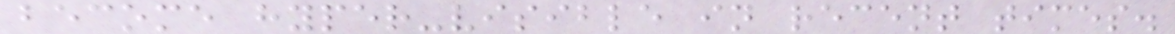become hyper-visible in recent times.
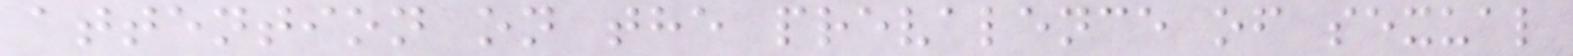attention on the prevalence of sexual
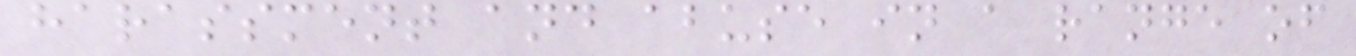harassment and abuse in a range of
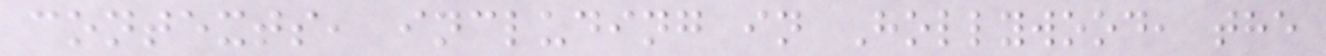contexts, including in Hollywood, the
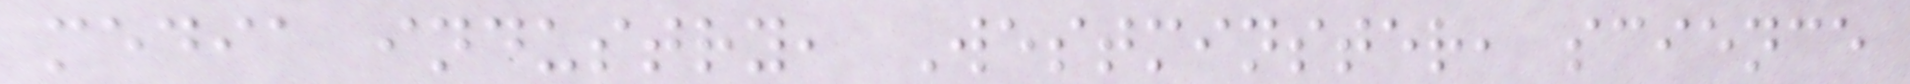media industry, Westminster, science
